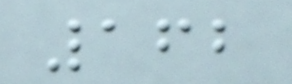162
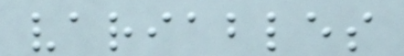variables
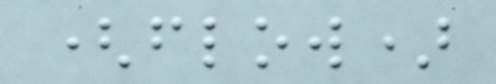(flow)
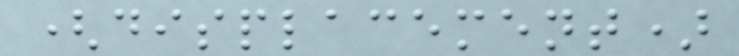(displacement)
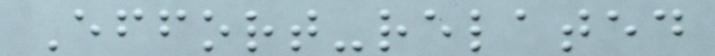Effort-related
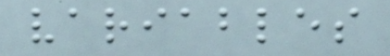variables
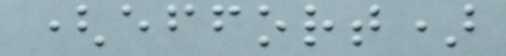(effort)
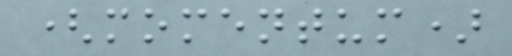(momentum)
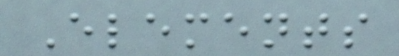Elements
